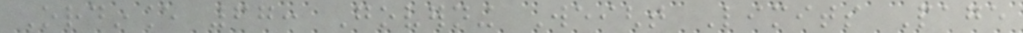Ordinance 67: Governing Weight Limits Page
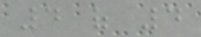4 of 4
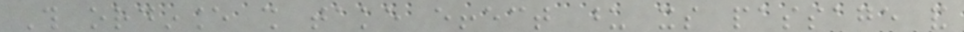This ordinance shall take effect upon its passage and
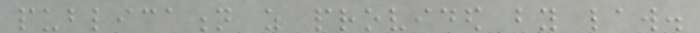publication as provided by law.
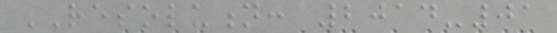RESOLUTION: 2014-01
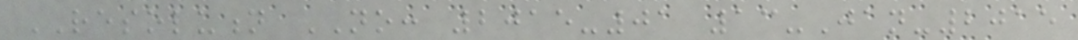RESOLUTION NO: 2015-01 13-Jan-2015
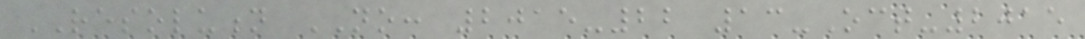RESOLUTION NO: 2015-22 13-Oct-2015
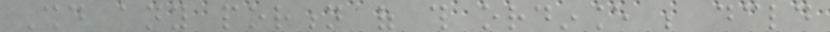Should any portion of this ordinance be declared
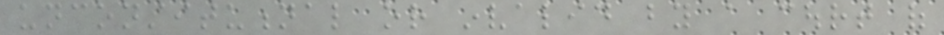unconstitutional or invalid by a court of
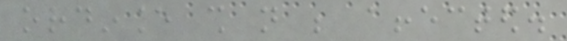ordinance shall not be affected.
